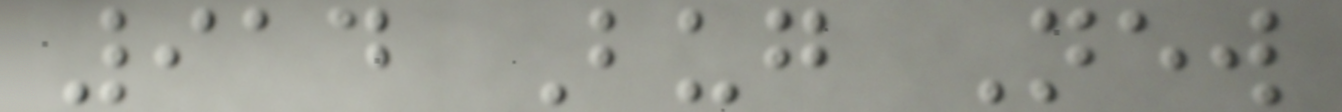914 Bug New
